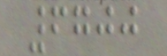6700
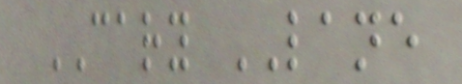CARY LANE
